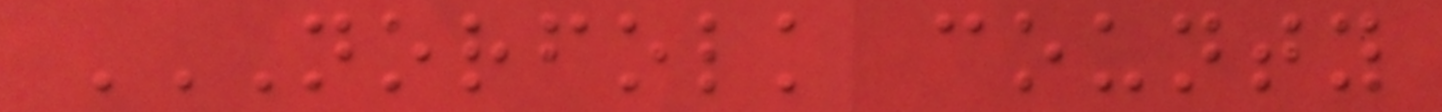NORFOLK COUNTY
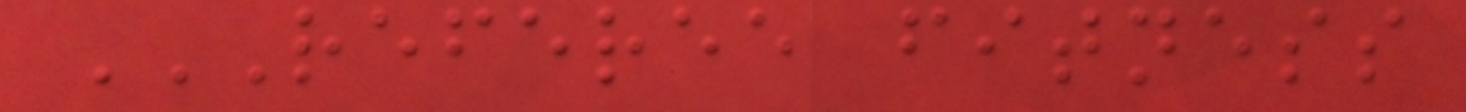REFEREE FITNESS
